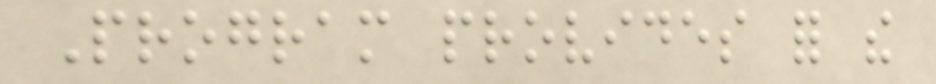Program provides for the
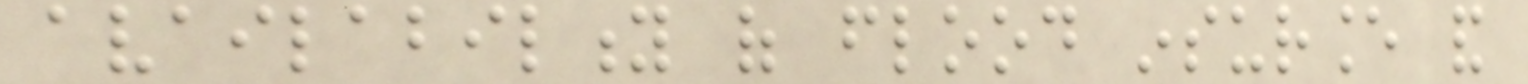availability of flood insurance and
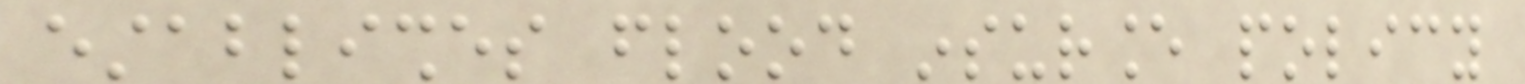establishes flood insurance policy
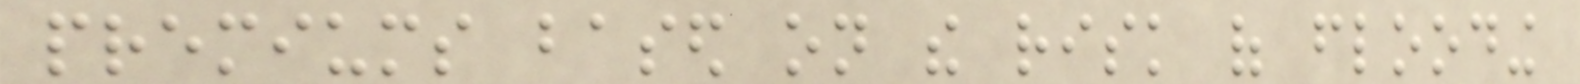premiums based on the risk of flooding
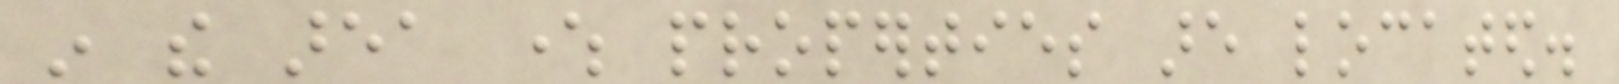in the area where properties are located.
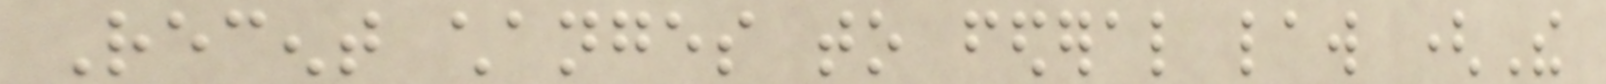Recent changes to federal law (The
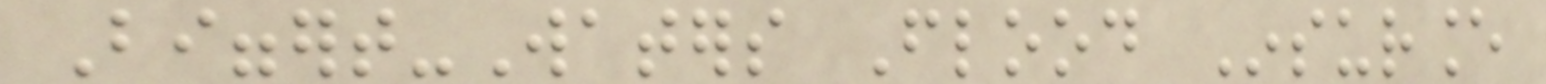Biggert-Waters Flood Insurance
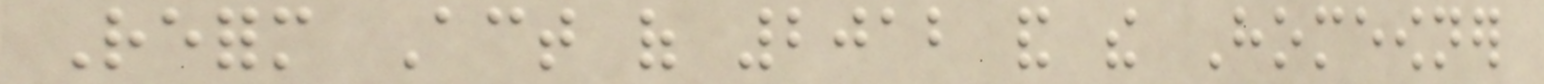Reform Act of 2012 and the Homeowner
